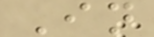In
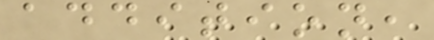addition,
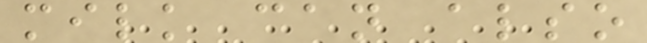milk can also
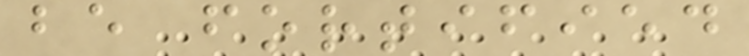be fortified
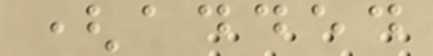(added
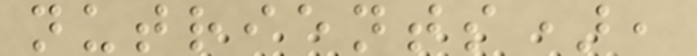nutrients),
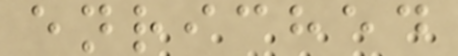enriched
